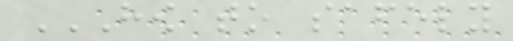HOW TO SAFELY
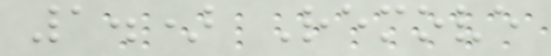1.) Remove
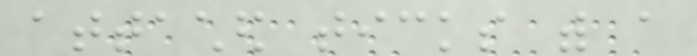attached ticks with a
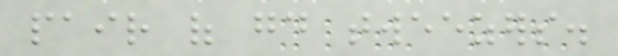pair of good tweezers.
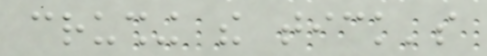crushing the tick's
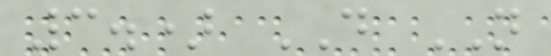3.) DO NOT
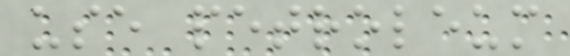use petroleum
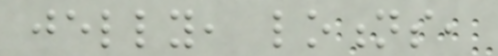jelly, lotions,
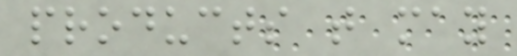products that may
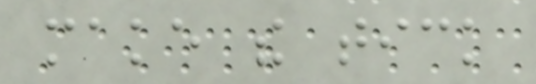make the tick
